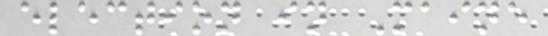election in Maine
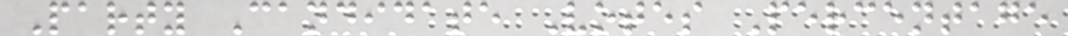Party Candidate Votes Percentage
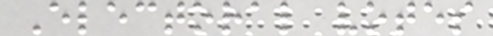Electoral votes
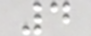4
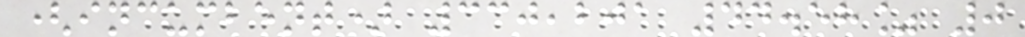(incumbent) 330,201 44.58% 0
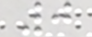0
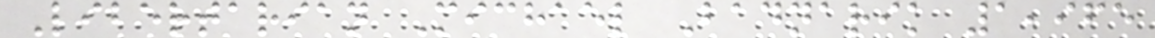Libertarian Michael Badnarik 1,965
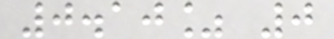0.10% 0
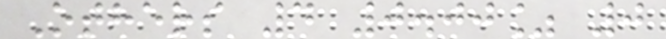Others 4 0.00% 0
